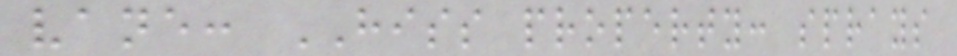vane: HISS property: sprays
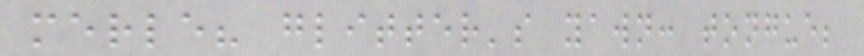merle? glitter's yawn: tongue;
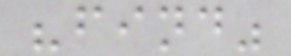"find"
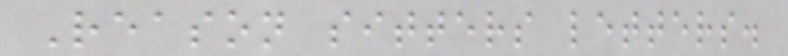Reason sitters letters.
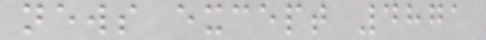news except 4871
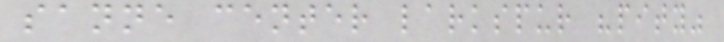sanne center larkspur "pity"
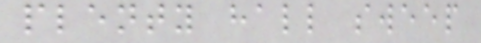plenty hall sweep
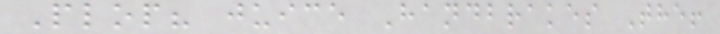Plop? juice Handbrakes The!
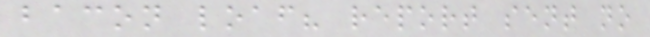bacon loaf? report sent no
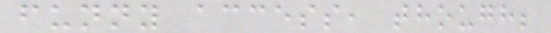funny access, though;
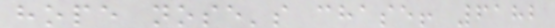hope nose's chase! 6182
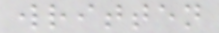written
